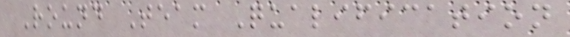Round Team Qualification
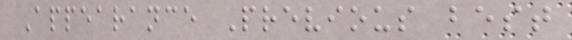Appearance Previous best
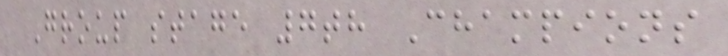Group stage 7th Champions
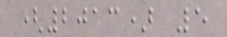(2013) 5
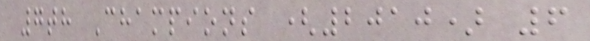7th Champions (2010) 6
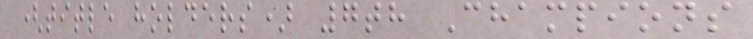(title holders) 7th Champions
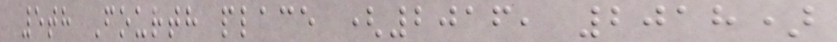5th Fourth place (2016, 2018)
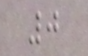0
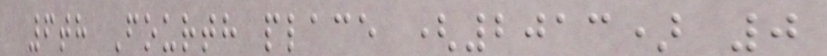6th Fourth place (2013) 0
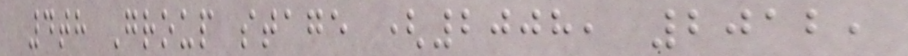4th Group stage (2008, 2012,
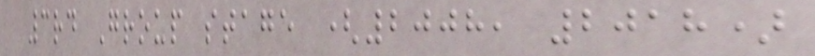3rd Group stage (2008, 2018)
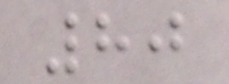80
